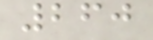260
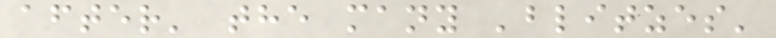after' the many 'blitzes'
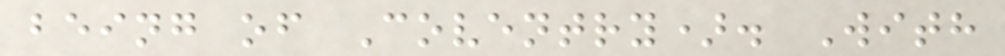being of Coventry). With
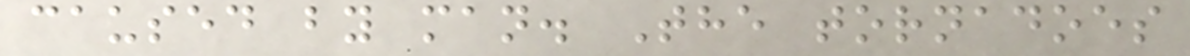caused by man. The tornadoes
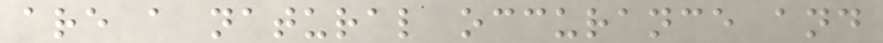are a natural occurance and
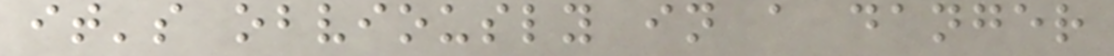it's obviously in a danger
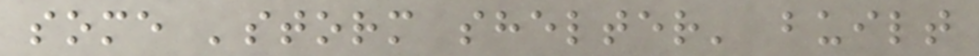some 'storm shelter' built
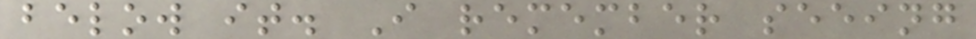below it. I remember seeing
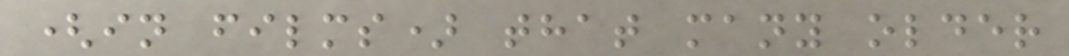(in films) that many older
